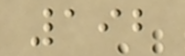192
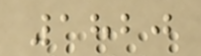1820
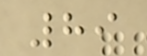89
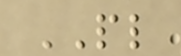PL
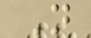N
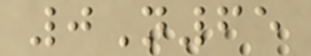0N65
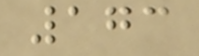173
